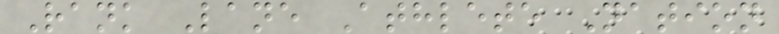Rank Lane Athlete Nation
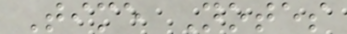Time Notes
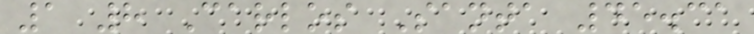1 8 Carlos Santa 45.31
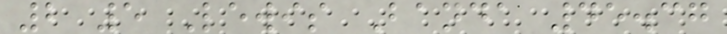2 5 Lewis Banda 45.37
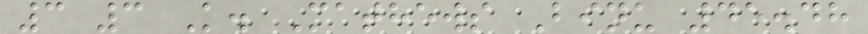3 3 K. Mathews Binu 45.48
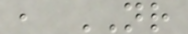, NR
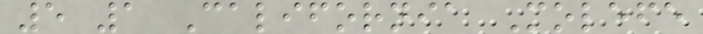5 1 California Molefe
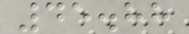45.88
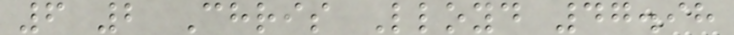6 2 Chris Lloyd 47.98
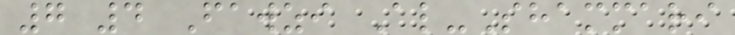7 4 Fawzi Al-Shammari
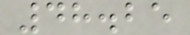48.25
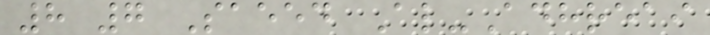8 7 Saeed Al-Adhreai
